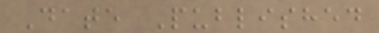Date Published
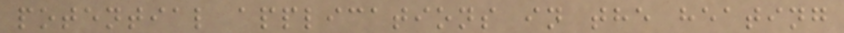potential applications in the heating
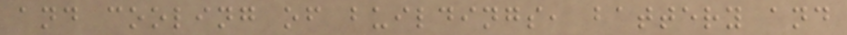and cooling of buildings, battery and
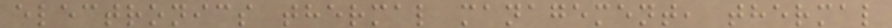electronics thermal management, thermal
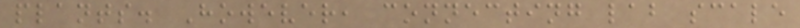plants. However, connecting lab scale
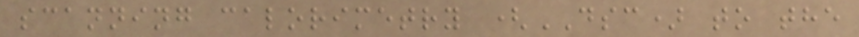scanning calorimetry (DSC) to the
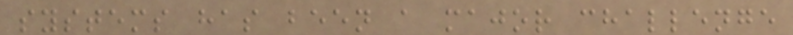systems has been a major challenge
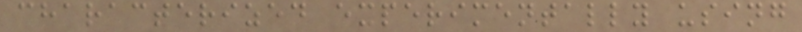characterized experimentally using
